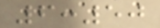6:50
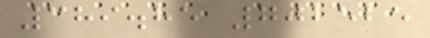389.85 702525
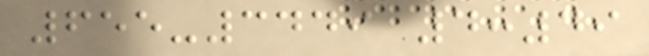655-3449 4:49
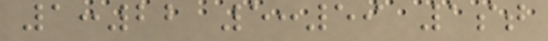1:22 5:59 1st
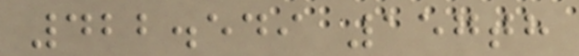422.549 157th
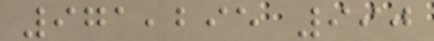971,295 990
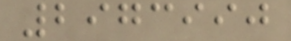2973990
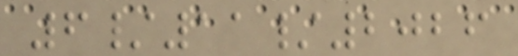6/11/2026
